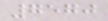7570
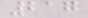217
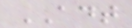ADT
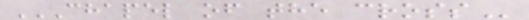CHAPEL OF THE CROSS
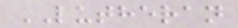LUTHERAN
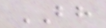BH
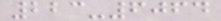223-6064
